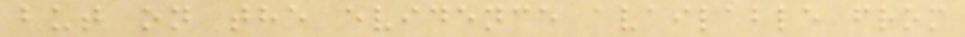but on the evidence available from
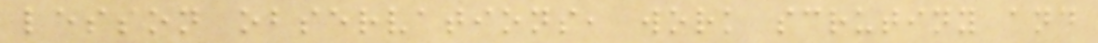lesson observations, work scrutiny and
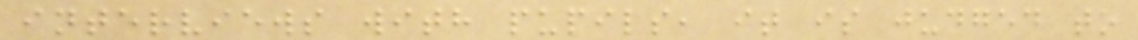interviews with pupils, it is judged to
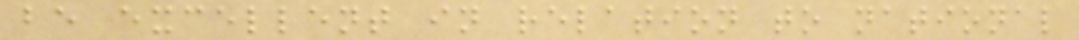be excellent in relation to national
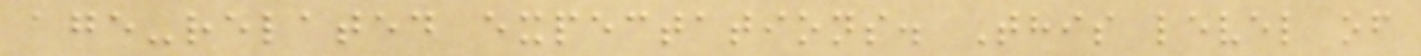age-related expectations. This level of
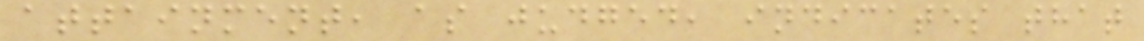attainment, as judged, indicates that
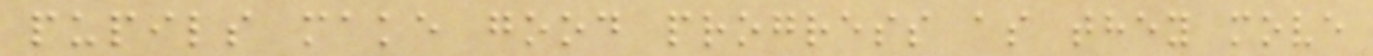pupils make good progress as they move
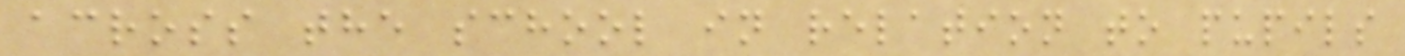across the school in relation to pupils
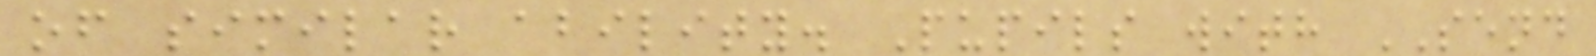of similar ability. Pupils with SEND
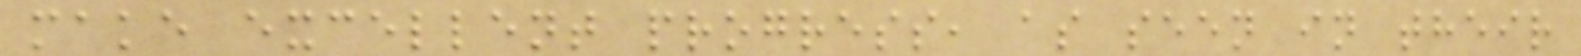make excellent progress, as seen in their
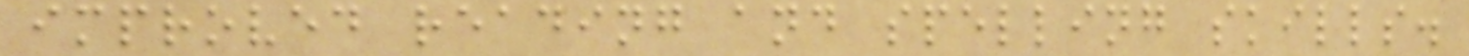improved reading and spelling skills.
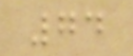74
